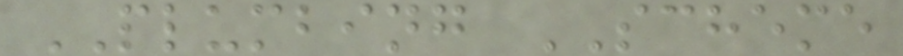PLUMBING SCHEME
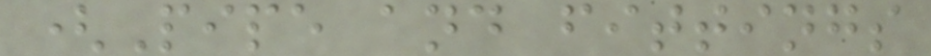(Pipe and fittings
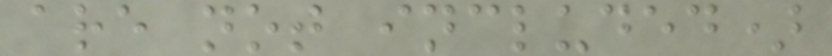are not included)
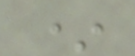*
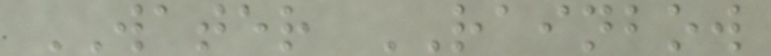WATER RAINBOW
